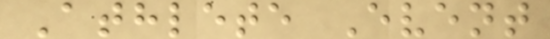Athlete Event
